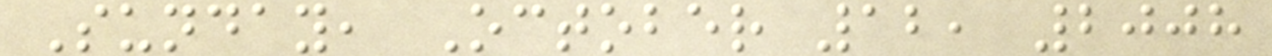Sunday, October 12, 2008
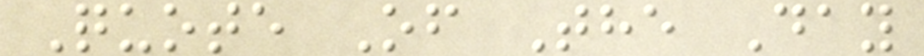Quote Of The Day
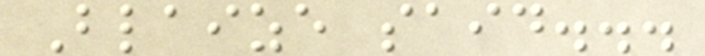Blaize said...
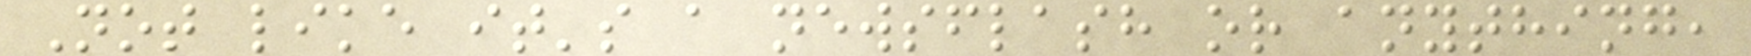Not like it's a newsflash or anything,
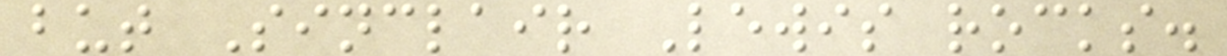but Sinclair Lewis rocks.
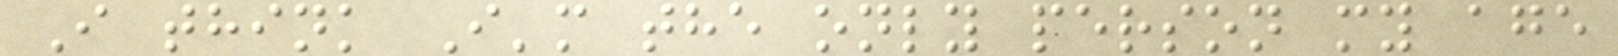I think I'm the only person my age
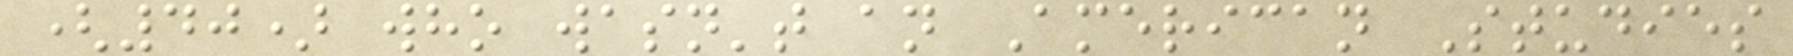(40) who wasn't an American Studies
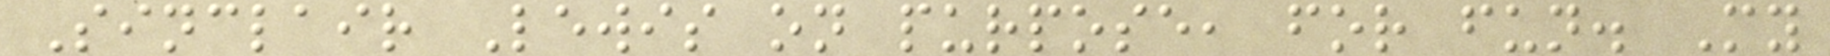Sinclair Lewis on purpose, for fun. My
